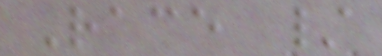Race /
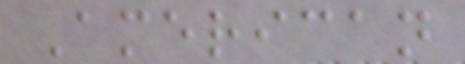American
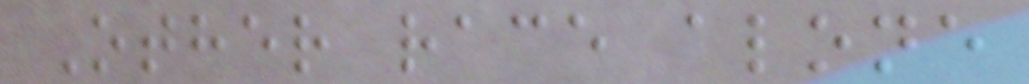Other race alone
